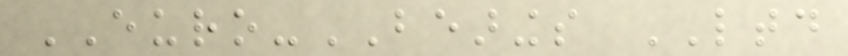EURO-BEARINGS LTD
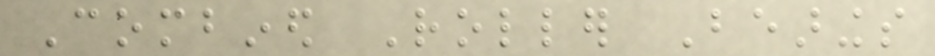Combined Roller Bearings
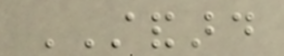STANDARD
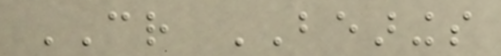CR BEARINGS
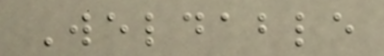Weldable
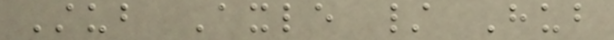Stub Axle / Hub
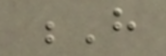H
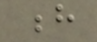h
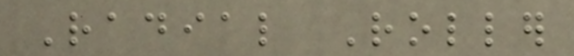Radial Roller
